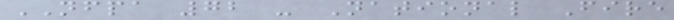NFPA 72 - National Fire
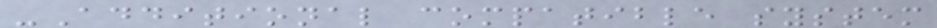-Additional compatible system
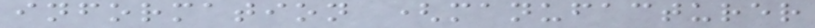information (manufacturer
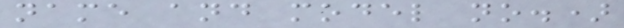name and model no.)
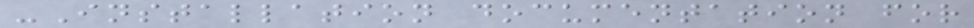-Installation documentation for
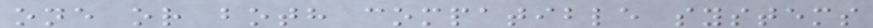one or both compatible systems
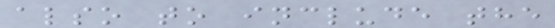also to include the
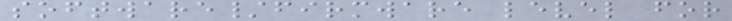software/firmware level for
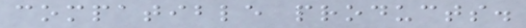compatible products.
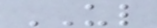UL
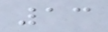13
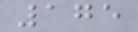175
